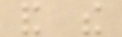and the
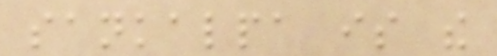sankalpa is the
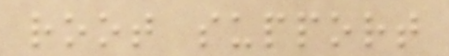root support
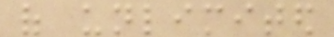of unlimited
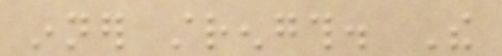inner strength. The
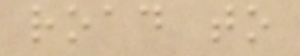road to
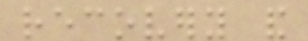recovery and
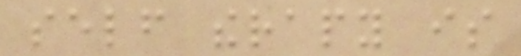self therapy is
